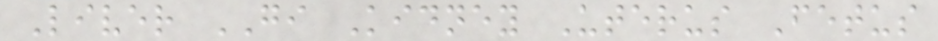Liver GI Kidney Uterus Fetus
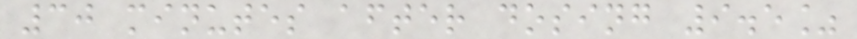30 minutes after dosing 9.5%
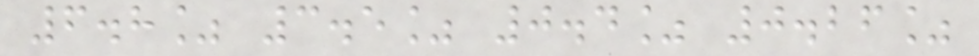6.8% 3.5% 0.4% 0.26%
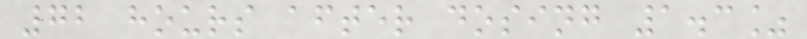72 hours after dosing 1.3%
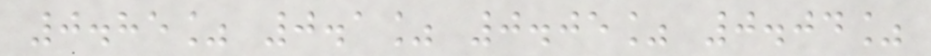0.85% 0.1% 0.05% 0.04%
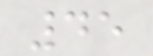45
